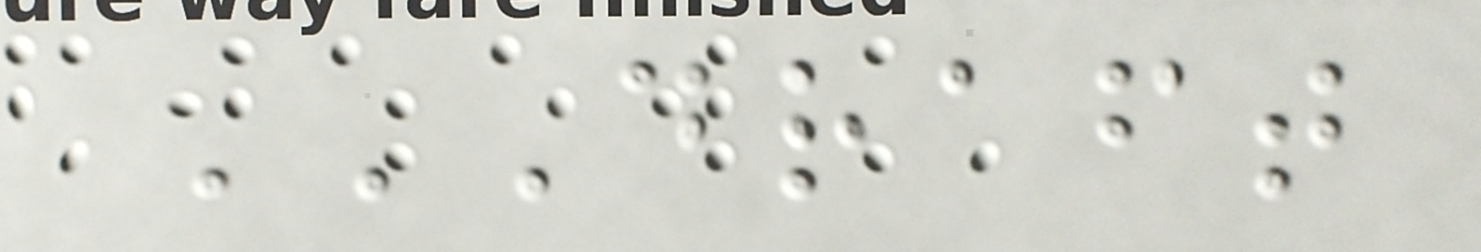DRAFT
